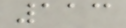113
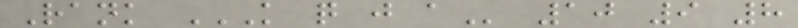Rank K Q J A 10 9 8
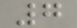7
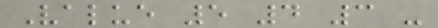Value 5 4 3 -
